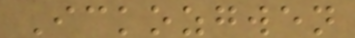Ickozgwen
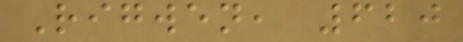Rigwen, 620
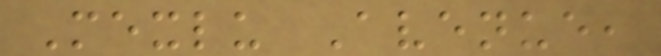Mexlu Avenue,
